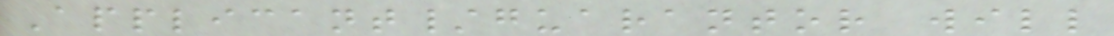Applicant/guarantor will
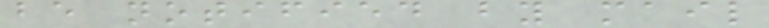be notified by mail
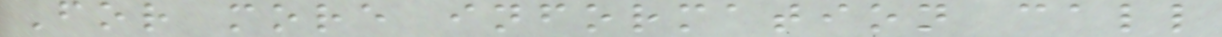For more information call
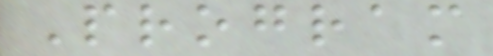Program
